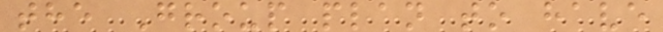the Group plan to have
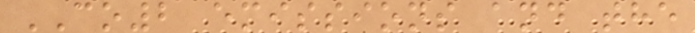CO2 emissions and the
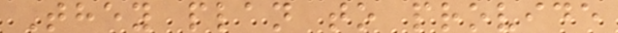They plan to provide
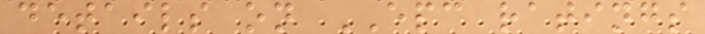details on EPC ratings
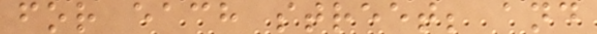for each street; and
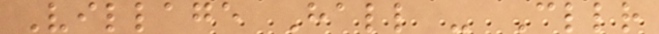Village Hall - Cllr
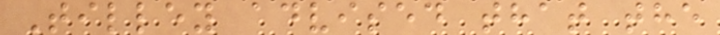Tilley advised that the
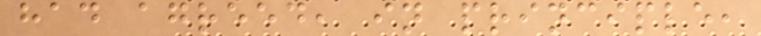had agreed, in principle,
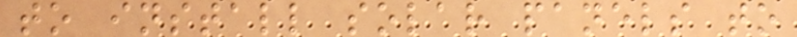to install solar panels to
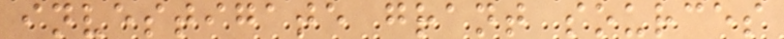investigate grant sources
